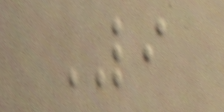LI
